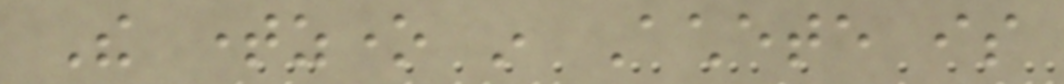The timezone in Achete is
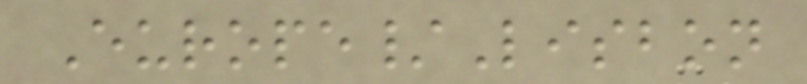Europe/Lisbon
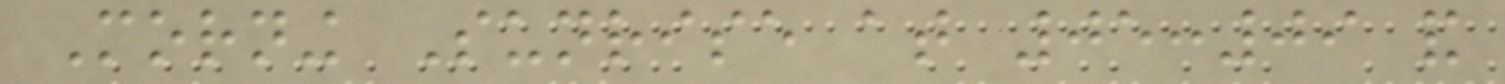Morning Sunrise at 05:09 and
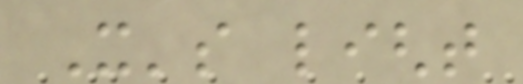It's light
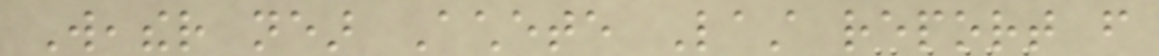Weather near Achete Last report from
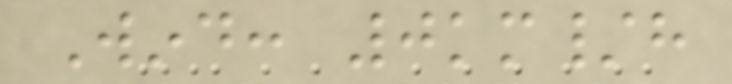Wind: 0km/h
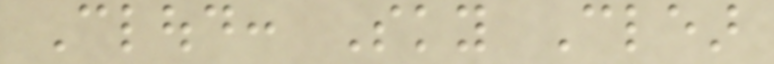Cloud: Sky Clear
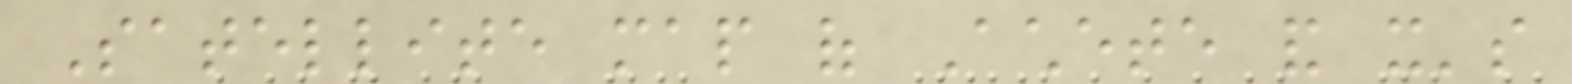Satellite map of Achete and it's
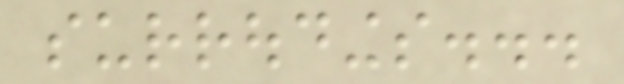surroudings...
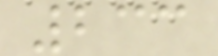233
